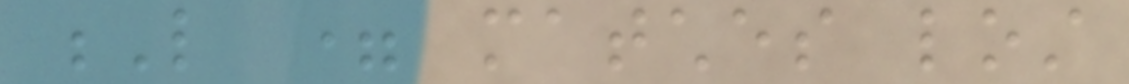L = matches lost
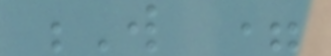W =
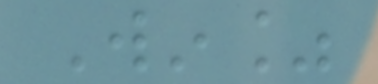Win%
